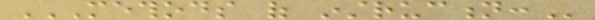METHODS OF INSTRUCTION:
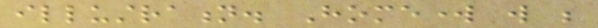illustration. Homework will be
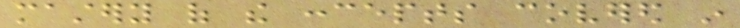mastery of the concepts covered in
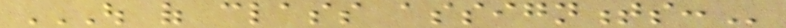OUT OF CLASS ASSIGNMENTS:
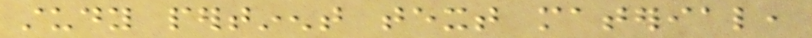study pertinent text material,
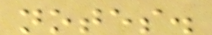notes.
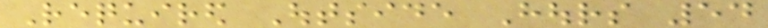Required Outside Hours 54
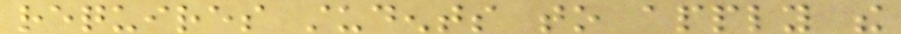requires students to apply the
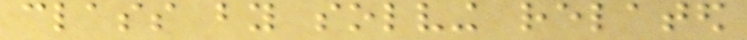class by solving related
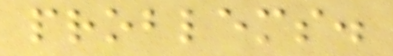problems.
